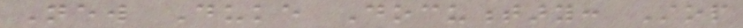New Duke Documentary: Stop
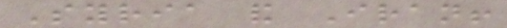Syria and Iran!
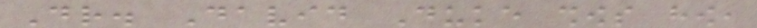Dr. David Duke shows how,
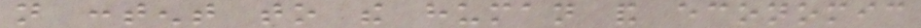not content to the human and economic
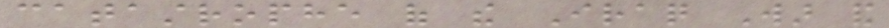catastrophe of the Iraq War and
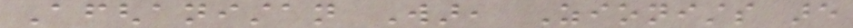Afghanistan War, Zionists are
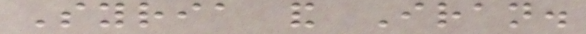Syria and Iran.
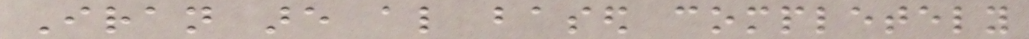Iran are also based completely
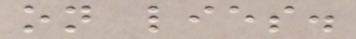on lies.
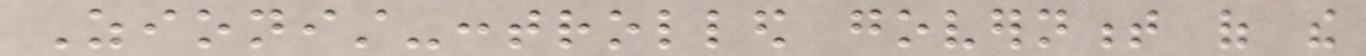Zionist-controlled government of the
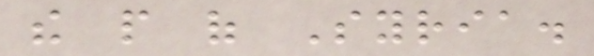the people of Syria.
